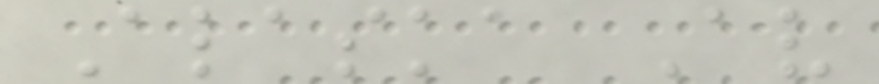Alaska Av
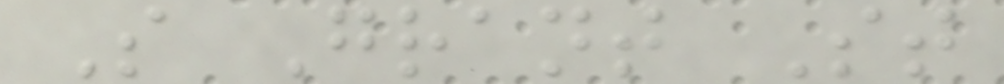S Grant St
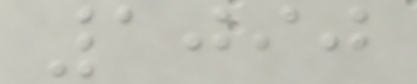1090
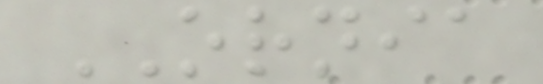ORNIA
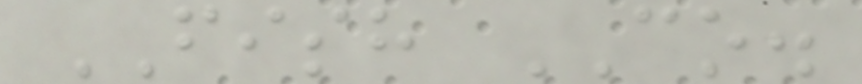FISH CO.
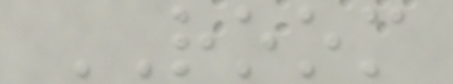ROOM
